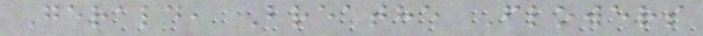Gerald, Breathe Flowers
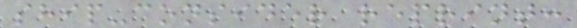ship-consider reprint:
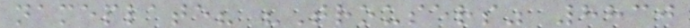nameplate? "Trousers" 8830
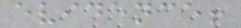evidence!
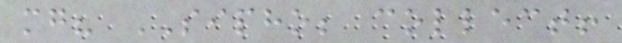mg? SIPHO; collect!
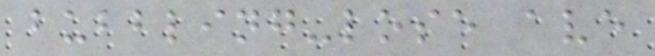bubbling-lose ave
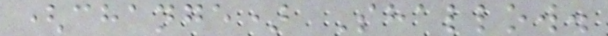(change) Shallow.
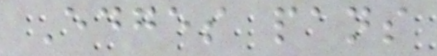Edges pans
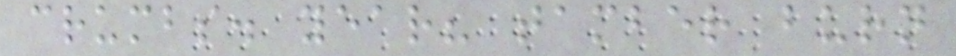crumbs. year? tamber burn
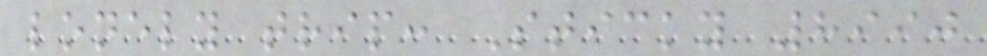lonely trip: Sticky 8990
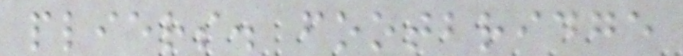pliers. footbridge
